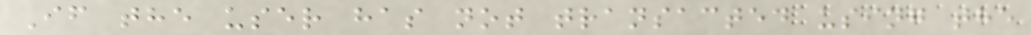If the user has not transacted using the
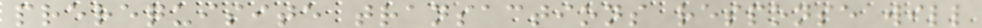prerequisite transactions response will
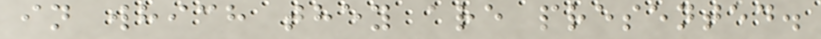in which they are presented.
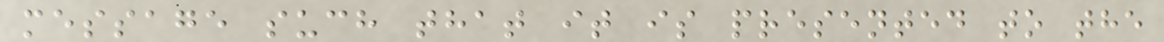message such that it is presented to the
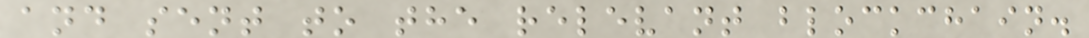and sent to the relevant blockchain.
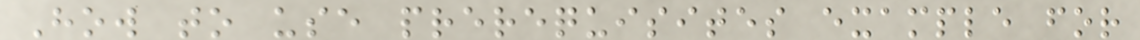How to use prerequisites example for
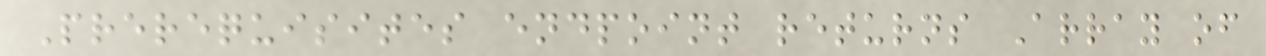Prerequisites endpoint returns Array of
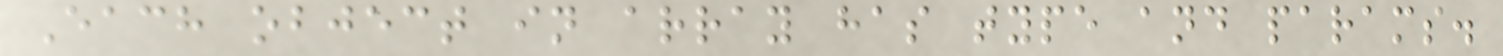Each object in array has type and params.
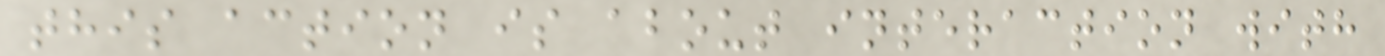this action is about interaction with
